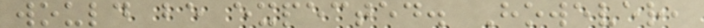would be expected. However,
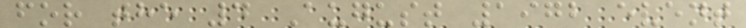for the 4 August 1972 event
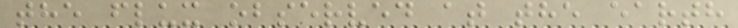the flux observed at the earth
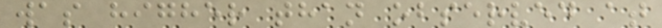was higher than observed at
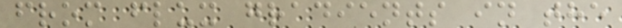from flux gradients in the
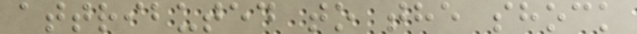attributed to the shock
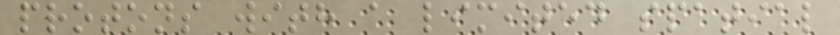protons with a limited spatial
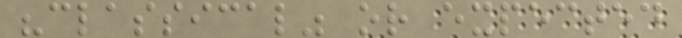"classical" or expected
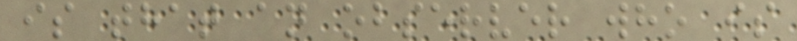is that an observer who is
